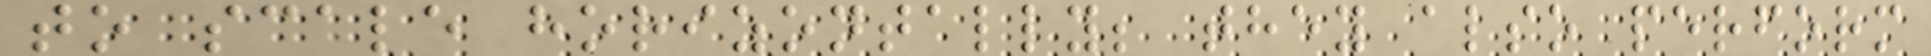to scale horizontally; they also perform
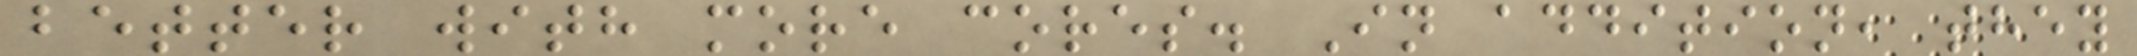better with more cores. In addition, they
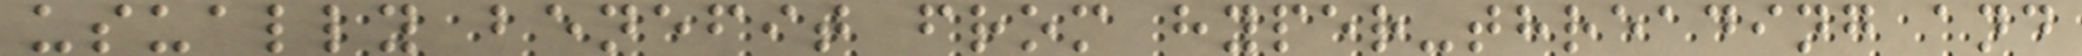usually benefit from hyper-threading and
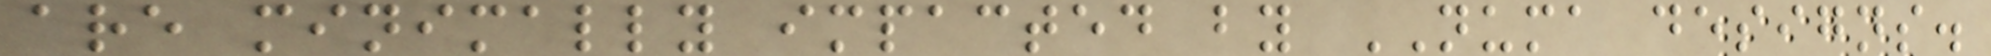are minimally impacted by NUMA designs.
